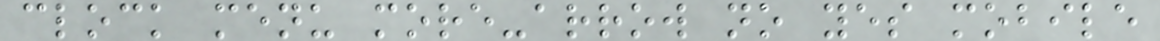clock menu more-arrow no yes mobile
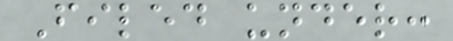Filed under:
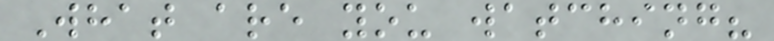What are you watching?
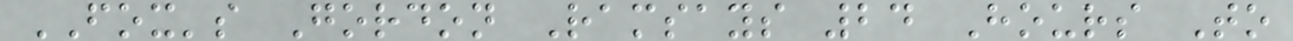FOX's Gordon Ramsays 24 Hours To
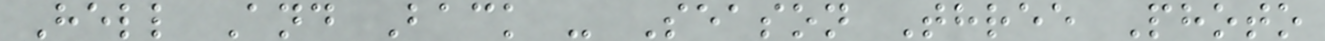Hell And Back - Season Three Photo
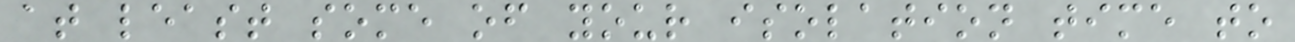at least some of your isolation time to
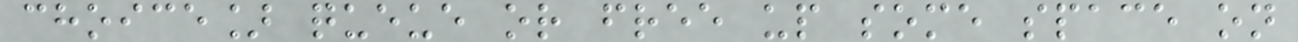choice] queue or free up some space on
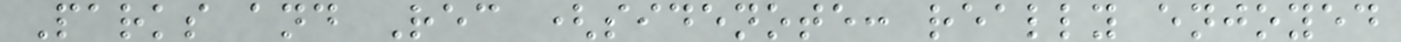Parks and Rec (sidenote: really enjoyed
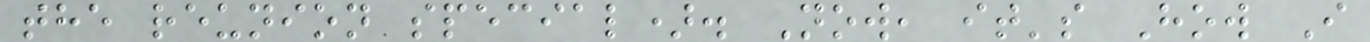the reunion special). Now, it's How I
